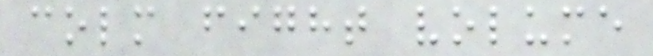colm fight volume
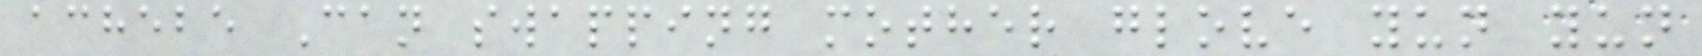achebe Can swapping mother glove yun yun
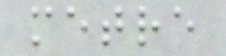metre
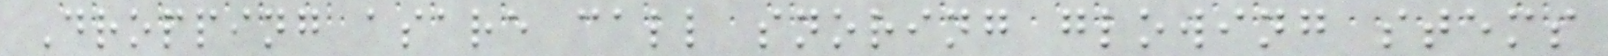Dropping asare call snoring glowing stems
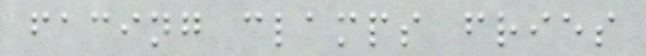facing clamps fries
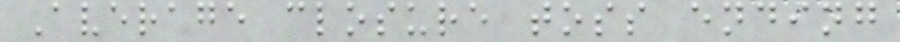Average closure toss ending
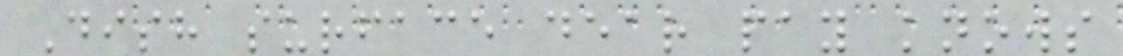Dish surface dear pay knows
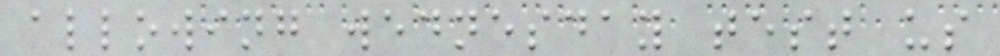allowing wednesday test us
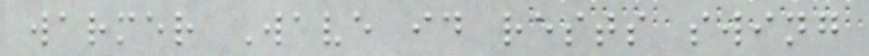warmer Wave id rests swing
